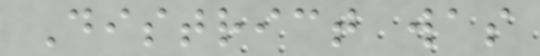District was
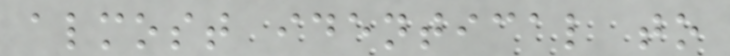almost identical to
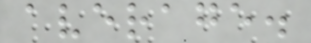average.
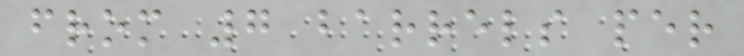from 7 barrels per
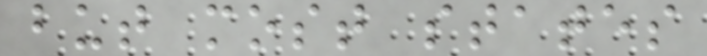but most states
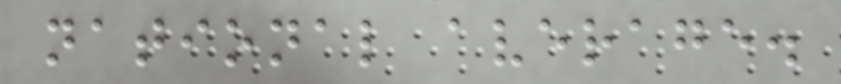national average.
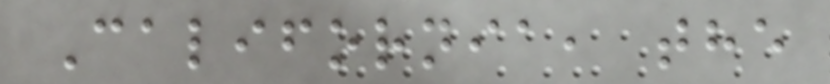California, the
